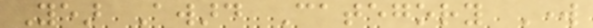Year Award Category Work
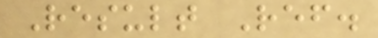Result Ref.
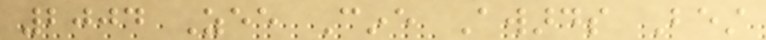2004 Zee Cine Awards Best
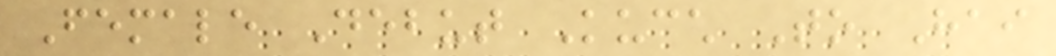Female Debut Kucch To Hai
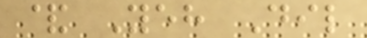& Yeh Dil
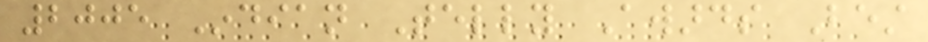2005 Indian Telly Awards Best
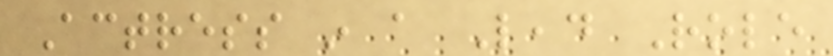Actress in a Lead Role
